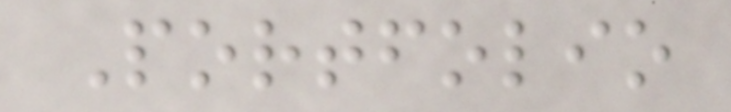Portfolio
